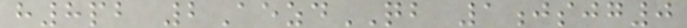h8pb 2AezdQB 1jsjg0
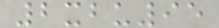2xbu95
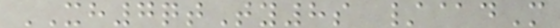XH7qtTy8s /@dM
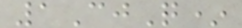1CjQ*
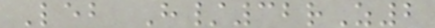Leb H/32rZ2
